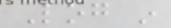Log in
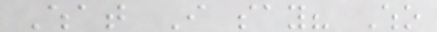What I say? Who
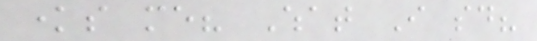knows me? What I said?
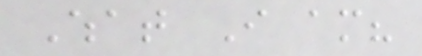What I am?
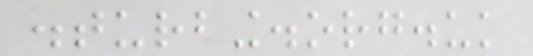disturbing.org.uk
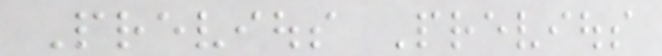Previous Previous
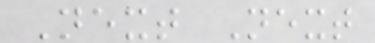Next Next
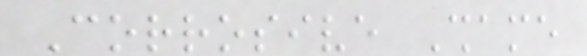Corrosive Shame
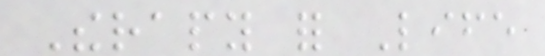Therapy for Life
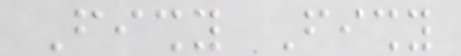Fishy Fishy
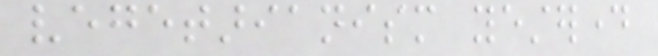vegetarianism yesterday
